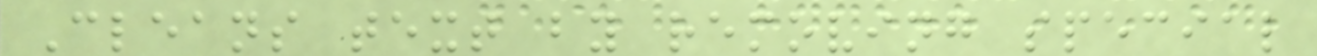Cleans text by removing special
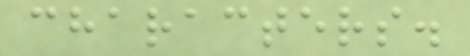characters.
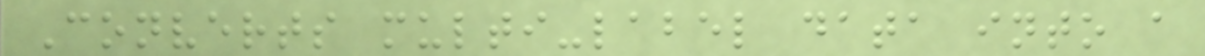Converts multi-label data into a
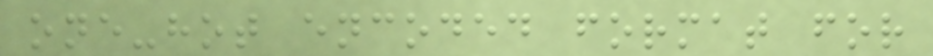one-hot encoded format for
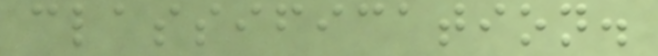classification.
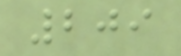209
